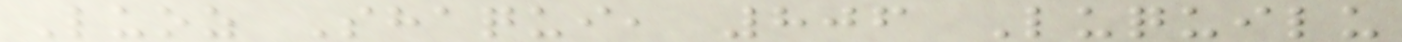Luoz Shaqui, 806 Luquilu
